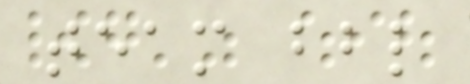team bbl
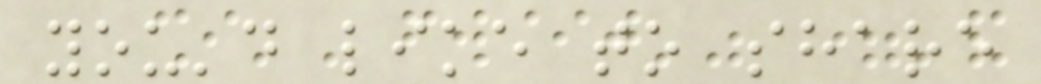you'd like to share
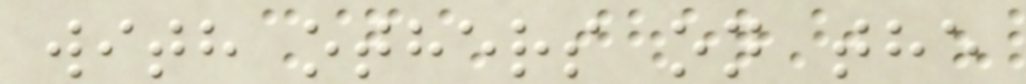with others on the
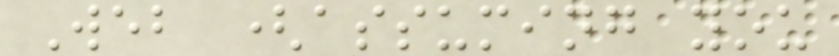Web (assuming you
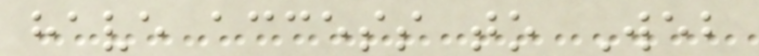have access to Web
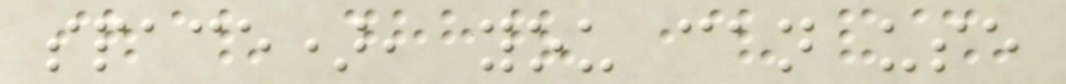space), you can use
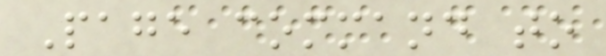Page command to
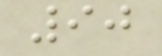90
